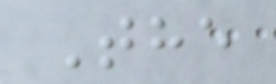The
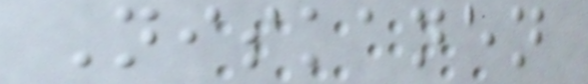Niskanen
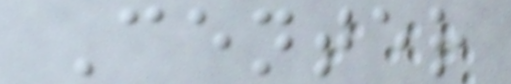Center
